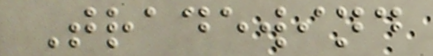Tradewind
